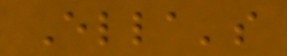Ella's
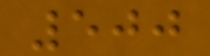500
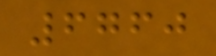6760
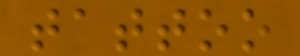tattoo
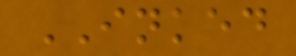INKED
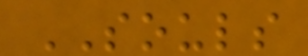SOULS
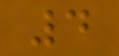4
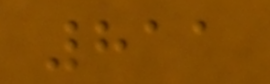811
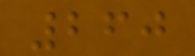260
